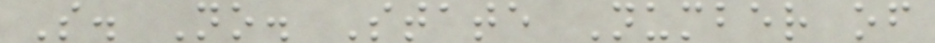S. No. State Number of
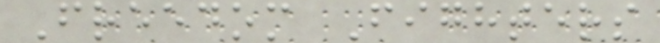Freedom Fighters
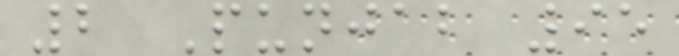2 Punjab 95
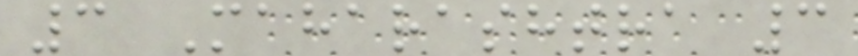3 Maharashtra 3
